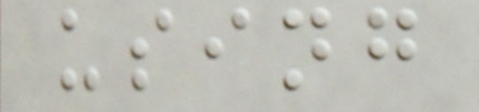using
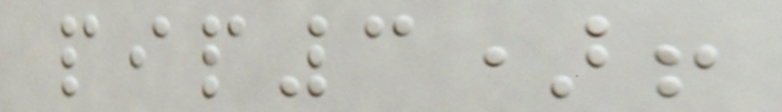pip3)!
